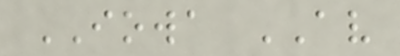IOWA AV
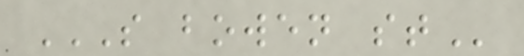S BOWEN ST
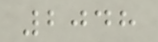2048
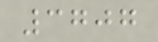3707
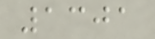1301
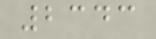2343
